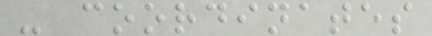- coordinates
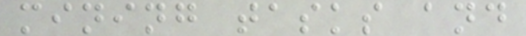mining tasks and
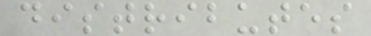distributes
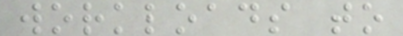workloads to
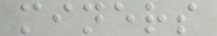miners
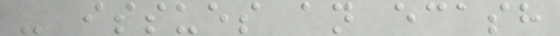- issues an ecash
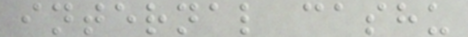internal cashu
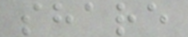share
